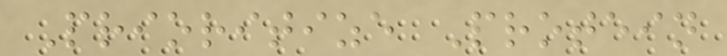Prioritize Protein
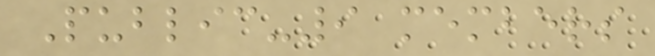Public-9 members
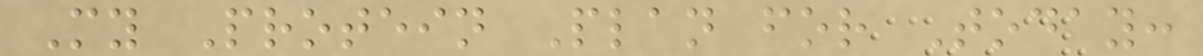My Protein Plan for Today:
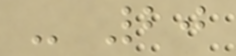- 20
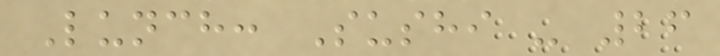Lunch: Sushi - 26
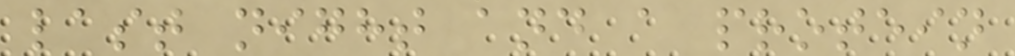last night and a protein
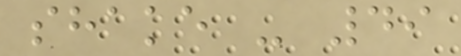shake - 49
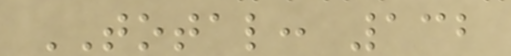TOTAL: 132
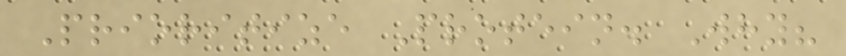Prioritize Protein. Why?
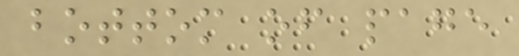bottom of page
